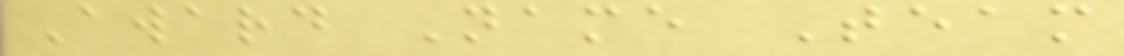Award Name Team
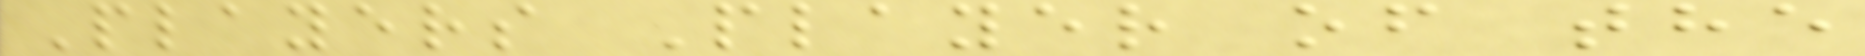Players Player of the
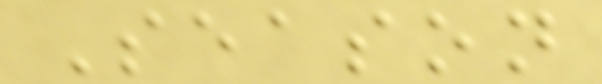Season
